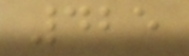425
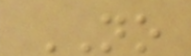NO
